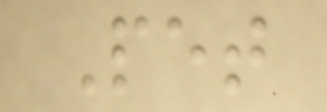Pet
